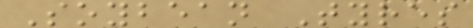Soybean Tyres
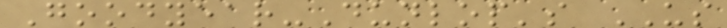Goodyear-Dunlop's US
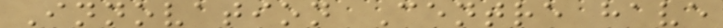Innovation Centre have
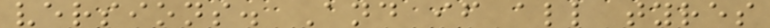versions. And if all tyres
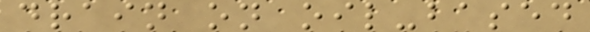drain on oil-based
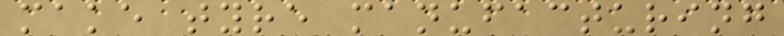make tyre manufacturing
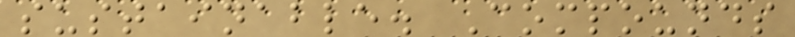sustainable. Compounds
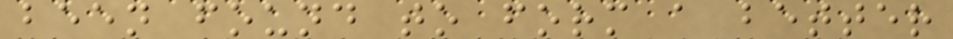been found to form a better
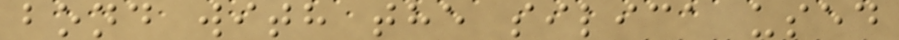bond with the silica used
